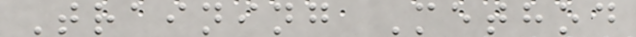Training Method
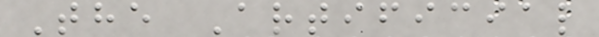The Artificial
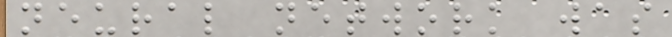neural network was
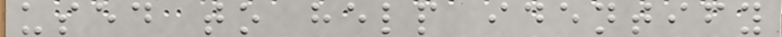used to help identify
